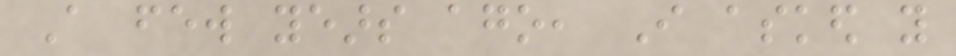A few years ago, I asked you
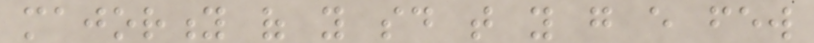majority of you said that you go every few
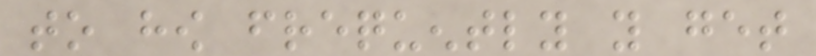to how frequently you get
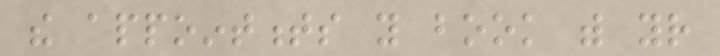the appointments you book with your
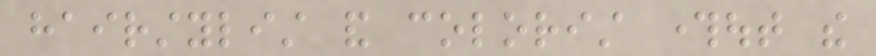hairstylist and colorist throughout the
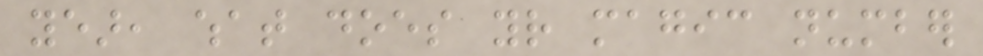year, what does your magic number
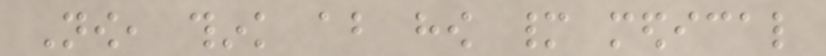Now, think about how many medical
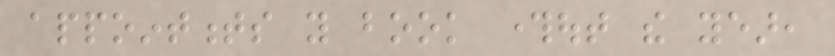appointments you book throughout the year,
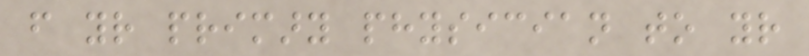from your primary physician to your
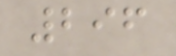296
